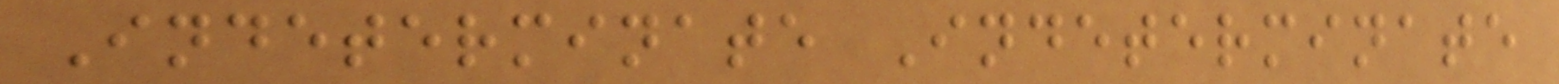Indeterminate Indeterminate
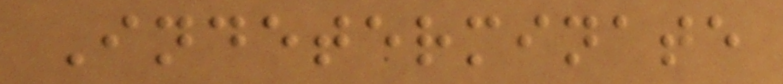Indeterminate
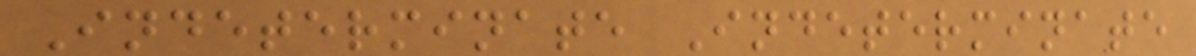Indeterminate Indeterminate
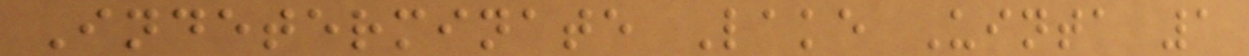Indeterminate Lake Uinta 1
